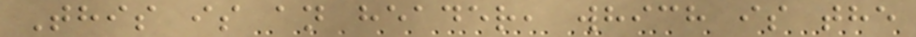This is an header, which is the
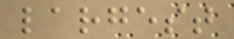largest
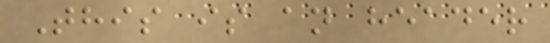This is an header
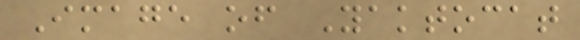Image of Yaktocat
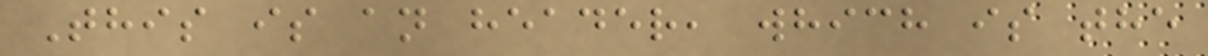This is an header, which is the
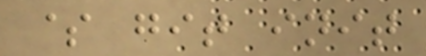$ git init
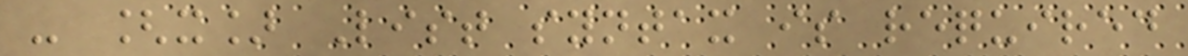- [x] List syntax is required
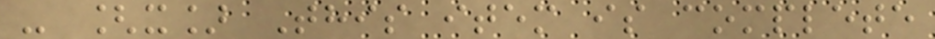- [x] This item is complete
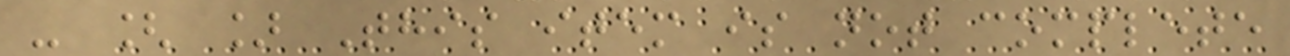- [ ] This item is not complete
